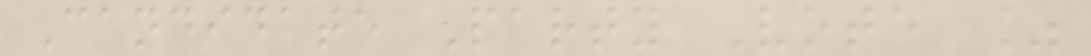Candidate Party Vote %
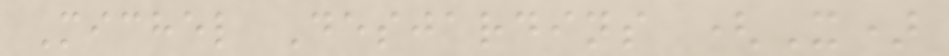Michel Desjardins (X)
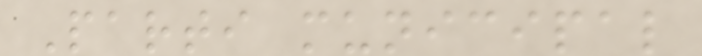Parti municipal
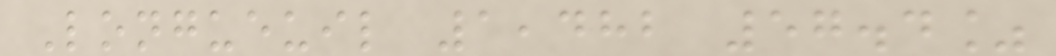Longueuil 1,482 57.4%
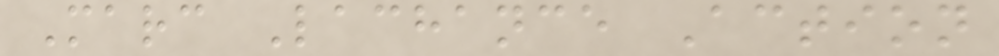Marc Lachance Action
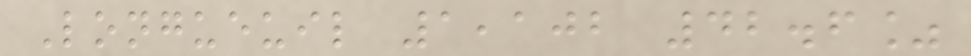Longueuil 1,102 42.6%
